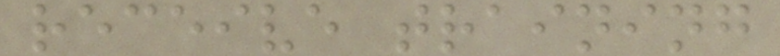receive training
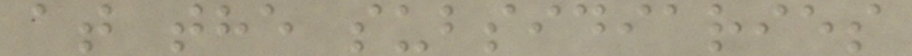at the subsidiaries
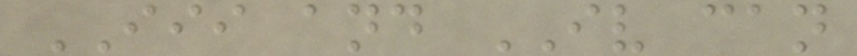III and IV can
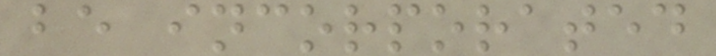be incorporated
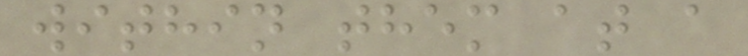within them at a
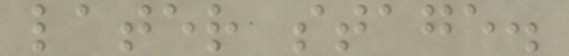later stage.
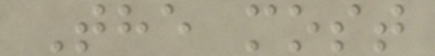The most
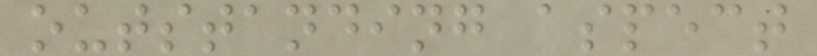outstanding aspect
